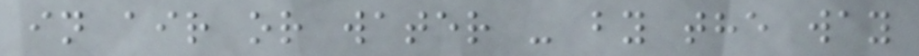in air or water - by the way
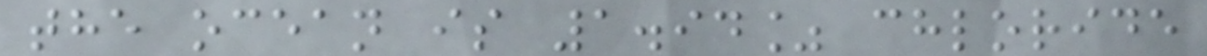the ocean is 1.94% chloride
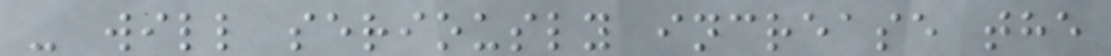- will seriously increase the
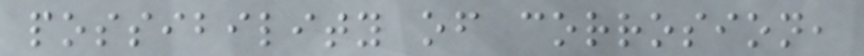possibility of corrosion,
